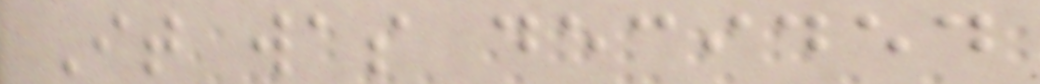It was decided
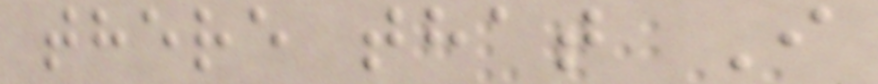there that I
